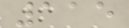115
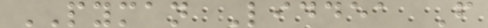PYMAN Liddea F
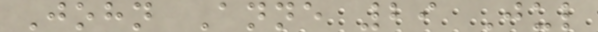John Anne 29 Jul
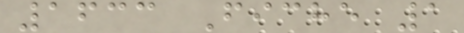1633 Fiche 1
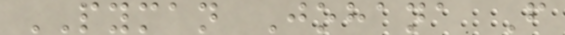PYMAN Johana F
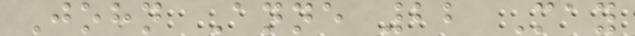John Anne 22 May
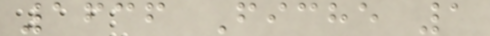1636 Fiche 1
